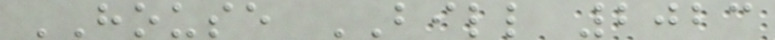HOUSE BILL 2023
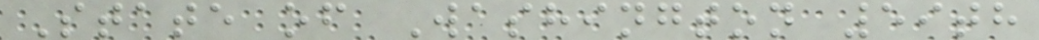State of Washington 59th
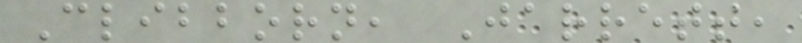Clibborn, Jarrett,
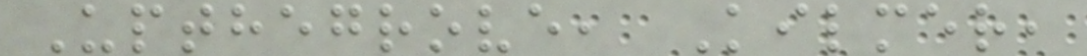Upthegrove, Kilmer,
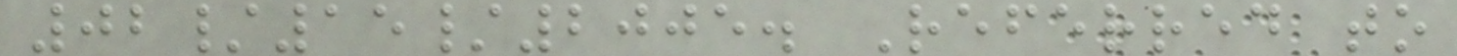02/15/2005. Referred to
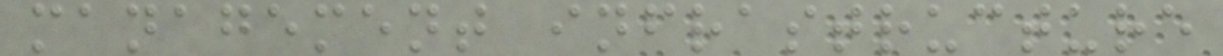management infrastructure
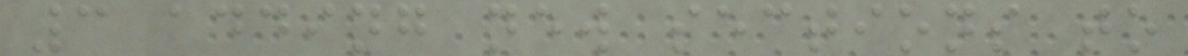3 adding new sections to
